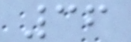36
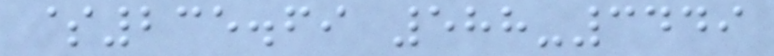$235.69 588-3449
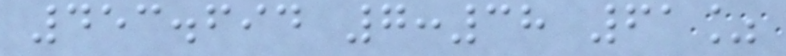453.694 7:38 61%
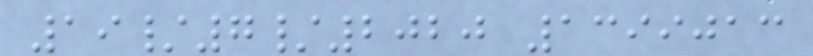19/7/2020 1399013
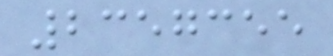2357355
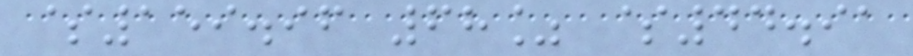$159.96 68% $44.91
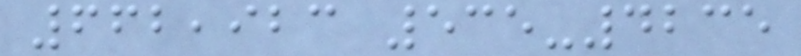662,923 535-4235
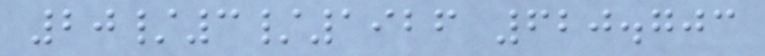20/3/1926 620.703
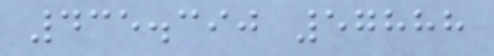435.390 57888
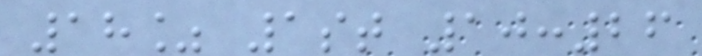18% 1st 10:26
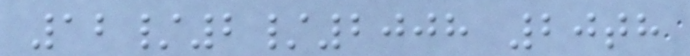12/2/2008 20th
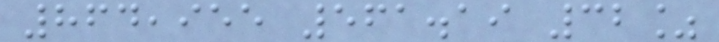864,955 561.19 32%
